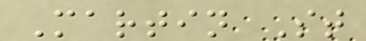Martin St
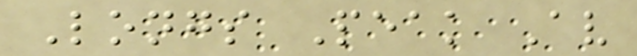Longs Peak Av
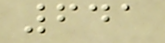641
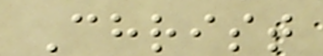Christ
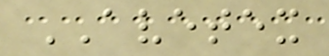AVETEX
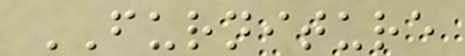FURNITURE
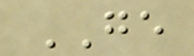GE
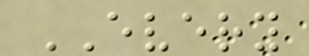EVERY
